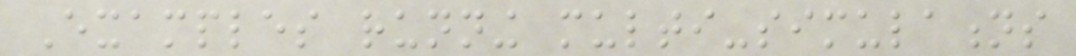Examples running multi-simulations
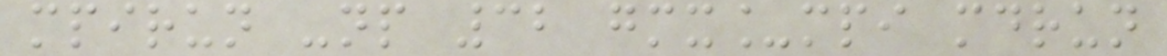mpirun -np 32 gmx_mpi mdrun
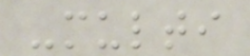-multi
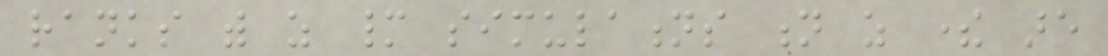ranks with as many simulations n as there are
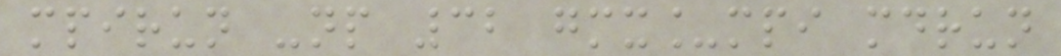mpirun -np 32 gmx_mpi mdrun
